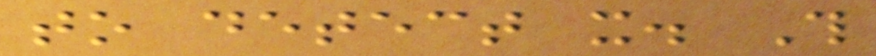to detect it. This
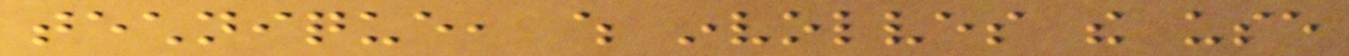technique, which involves the use
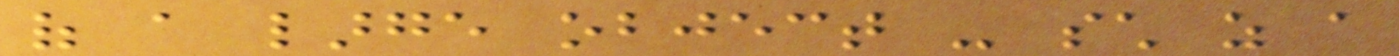of a large object - such as a
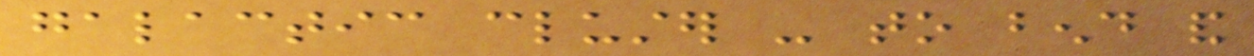galactic cluster - to bend and
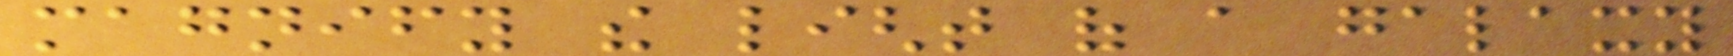magnify the light of a galaxy
